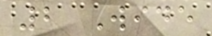2 Wide
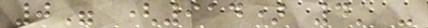0" (914) 4' -
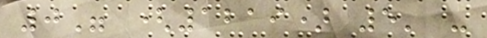0" (1219) 5' -
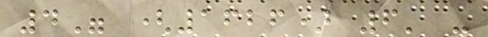4" (1626) 6' -
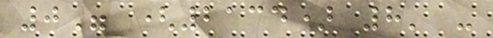0" (2134) 8' -
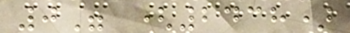0" (2438)
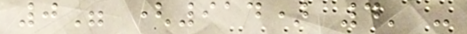0" (914) 4' -
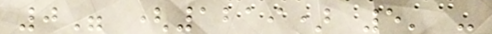0" (1219) 5' -
